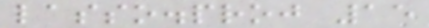lasso.proj 15
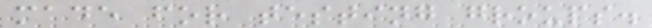made for testing groups.
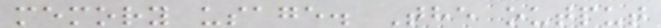memory usage. The output
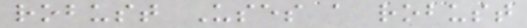robust Uses a robust
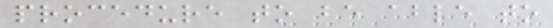procedure to be able to
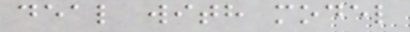deal with model
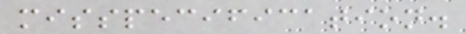misspecification.
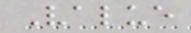Value
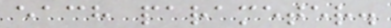each parameter.
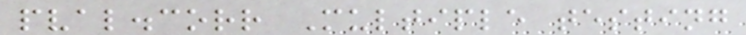pval.corr Multiple testing
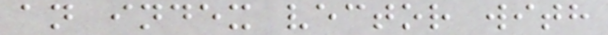an index vector with
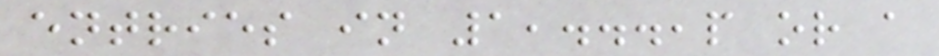entries in 1,...,p or a
